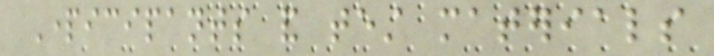Participants and test materials
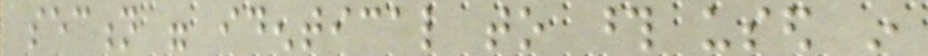section were identical to those used in
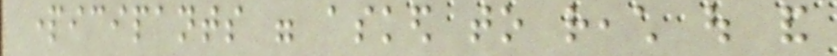participants were asked to reach out and
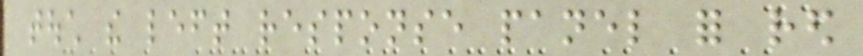touch the left response panel for red
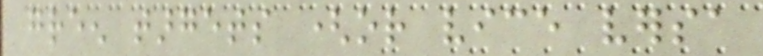green targets (or vice versa
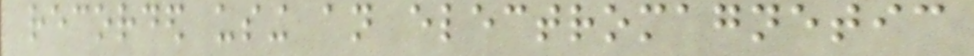recorded using an electromagnetic
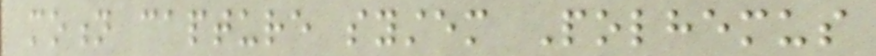motion capture system Polhemus
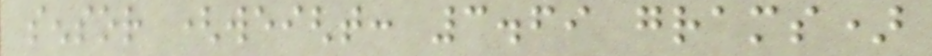sensor (weight: 3.69 grams)
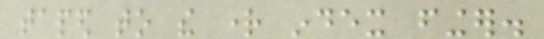taped to the right index finger.
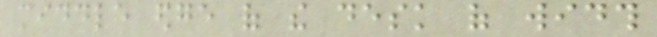middle edge of the desk of width
